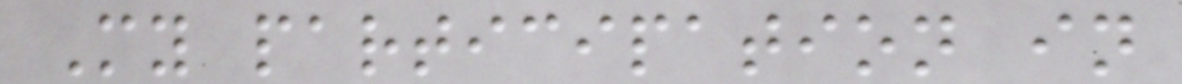My participation in
